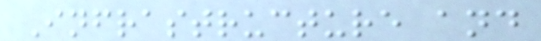Infrastructure and
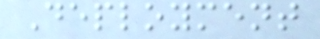Deployment
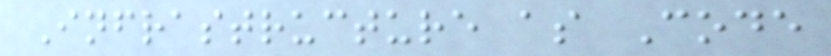Infrastructure as Code
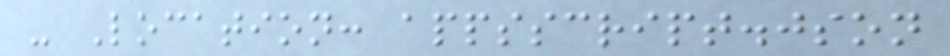- Location: appsscript.json
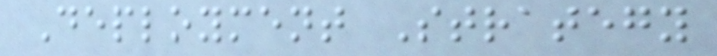Deployment Strategy
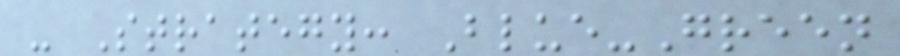- Strategy: Blue-Green
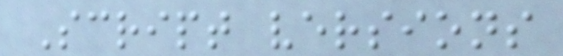Script versions
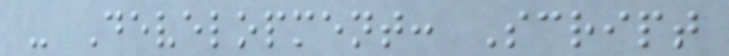- Development: Script
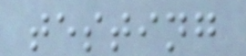testing
